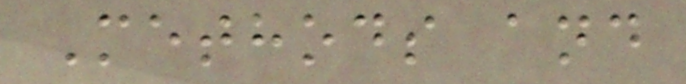Methods and
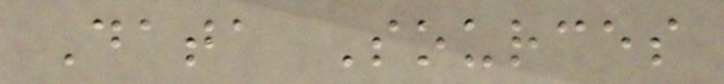Data Sources
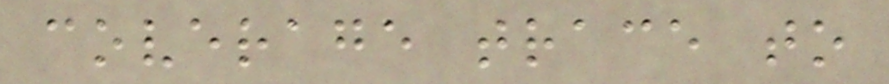coverage trace to
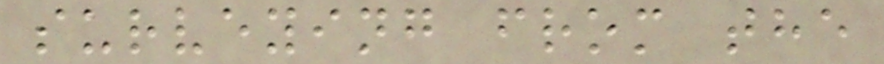surveying from the
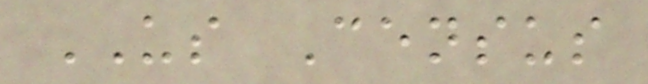US Census
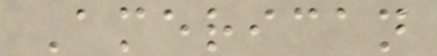American
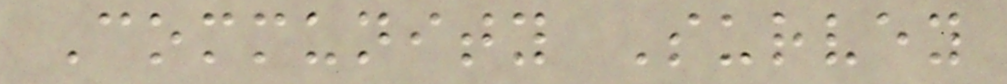Community Survey
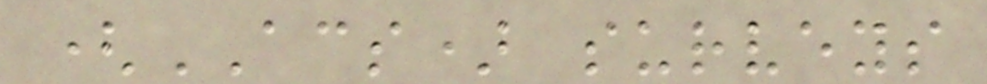(ACS) surveys
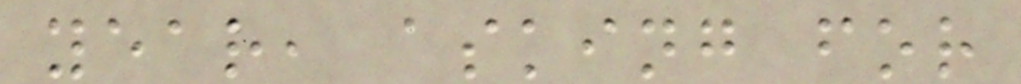year, asking for
